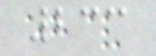233
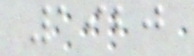1920
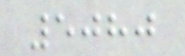5080
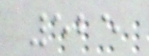525
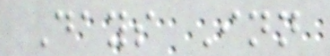Days Inn
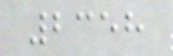2358
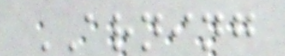ARNING
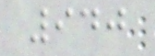940
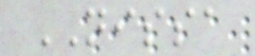NISSA
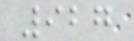927
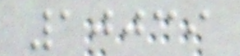10039
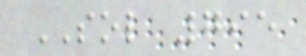SOL 795
